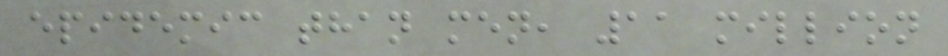epidemic than men, 11 million
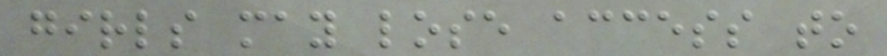girls may lose access to
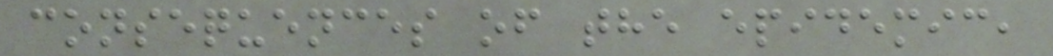consequences of the epidemic,
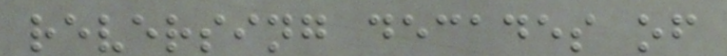reversing decades of
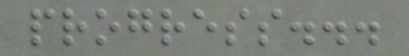progress...
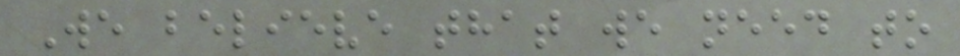We believe that we need to
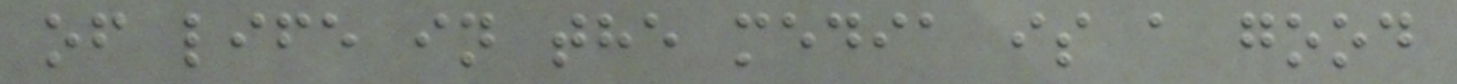of life in the media is a good
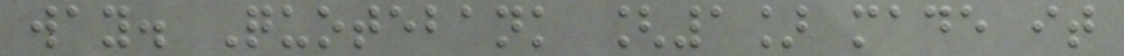way. Quotebank [1] made it
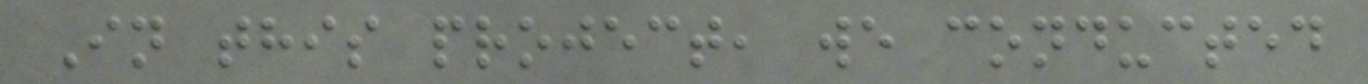In this project, we conducted
